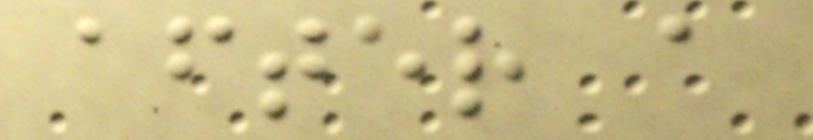after a
